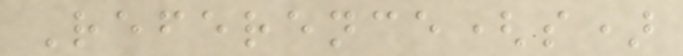Reference(s)
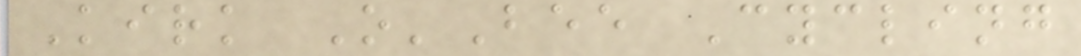Kirk O'Bee Cycling
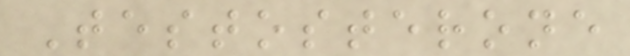Testosterone
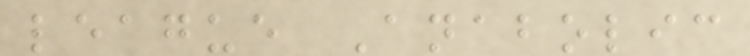league Anabolic
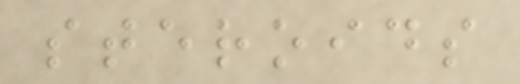steroids
